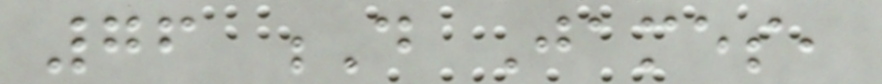76 D James,
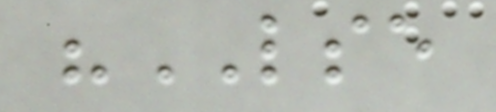"LSE
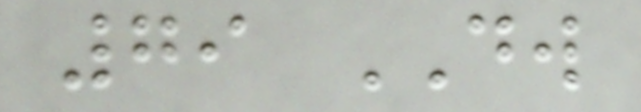79 DW
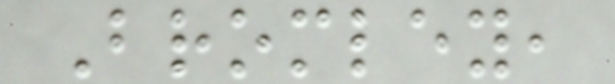Bromley,
